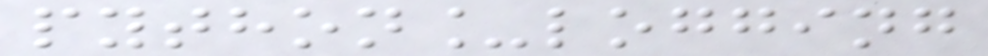python_logging
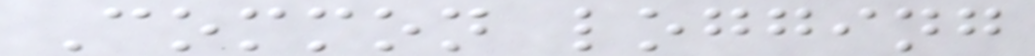Common logging
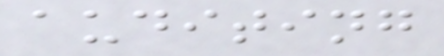auditing
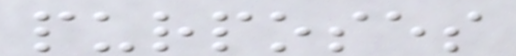purposes
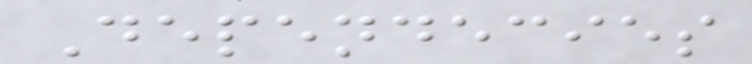Dependecies
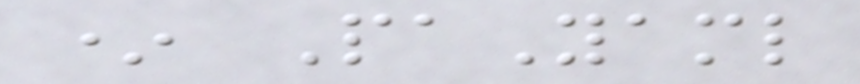* PaYaml
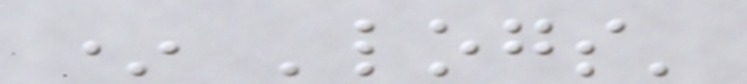* 'logs'
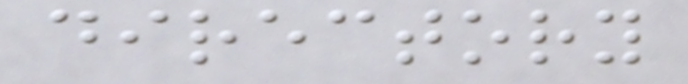directory
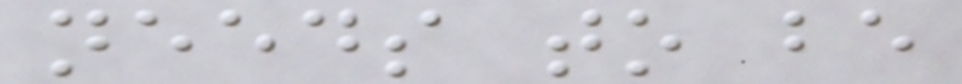needs to be
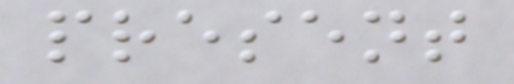present
